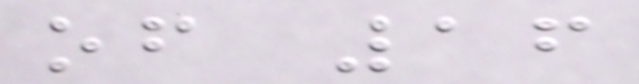of 16
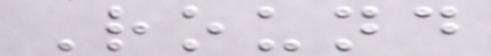Round
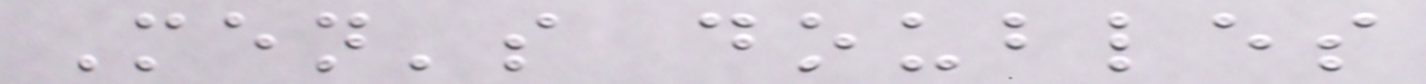Men's doubles
